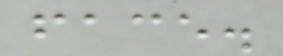face.
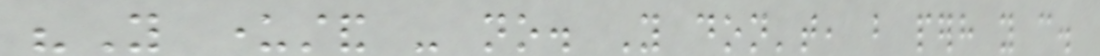"You understand - no. You don't, but perhaps you can.
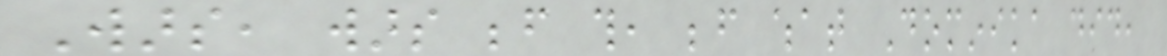Wars, wars before this, before what Dominika did,
